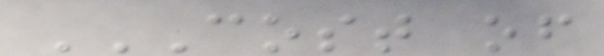COST OF
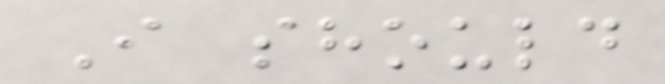I should
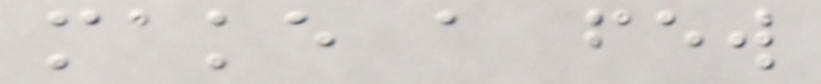make a few
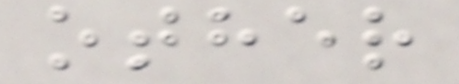other
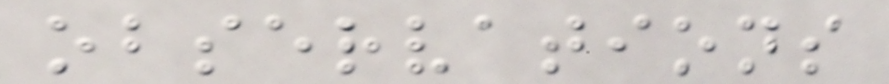observations
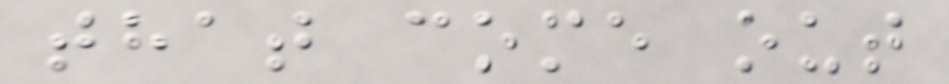that come out
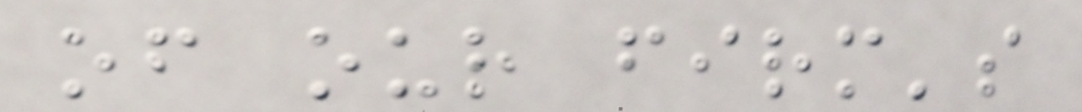of our firm's
